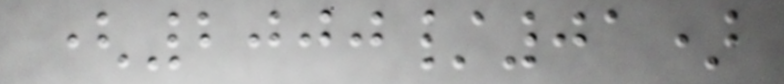(2000/01)
